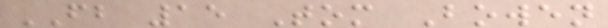FB 15 Tom Bowen
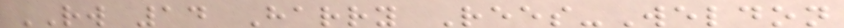RW 14 Harry Rees-Weldon
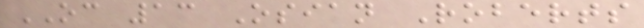OC 13 Osian Roberts
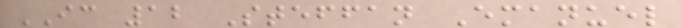IC 12 Steffan Emanuel
